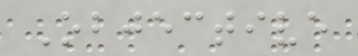Objective
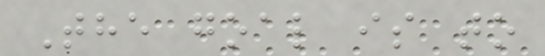The goal is to
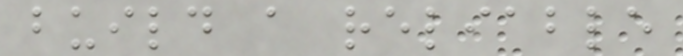build a reliable
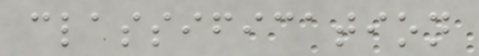classification
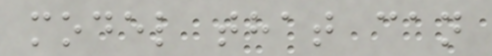model that can
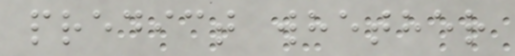predict whether
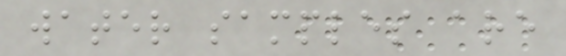water samples are
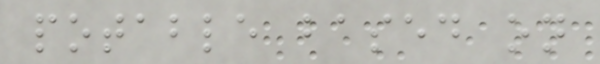potable based on
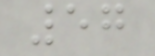57
